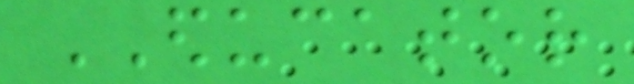EDUCATOR
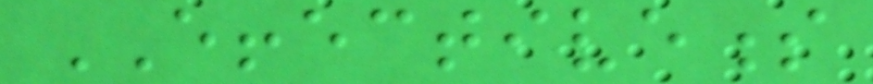EFFECTIVENESS
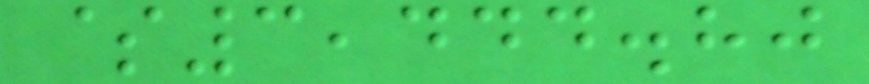$3,444.80
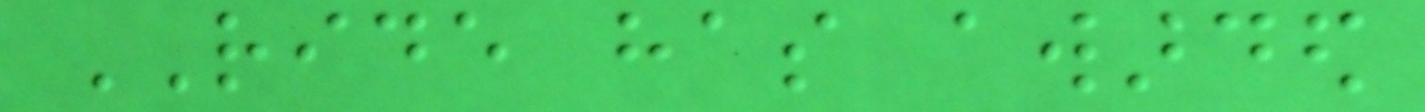RIDE has awarded
